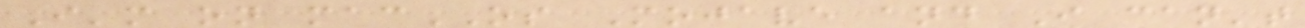I'm on macOS Mojave and I can't
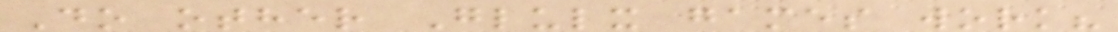Do other Glulx games work?
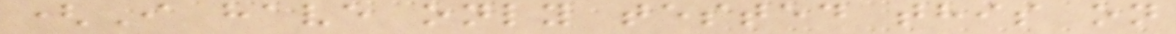(I have only tested this on
